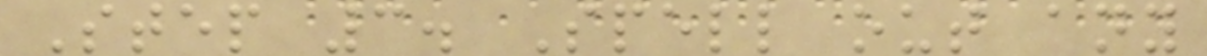Step 3. Spell out any
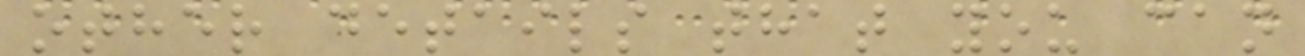other details that you can
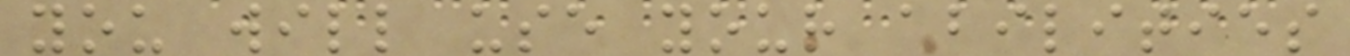you will use your abilities
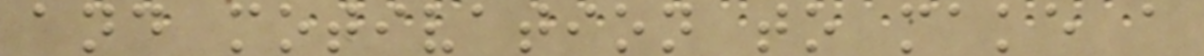and motivation to make a
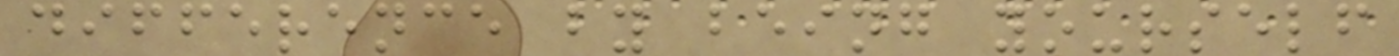difference by being yourself
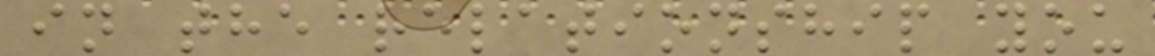in the relationship you
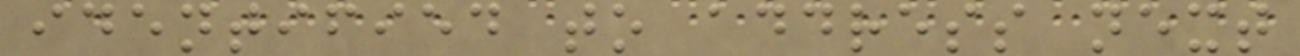identified to address next
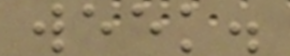week.
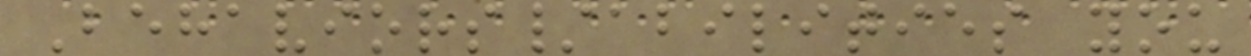Behaviors/abilities you
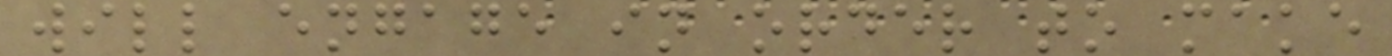will engage in order to make
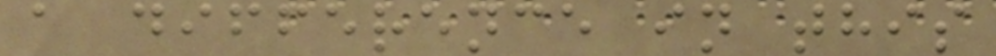a difference in this
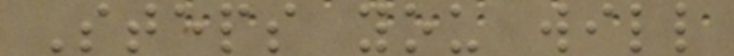Steps you will
